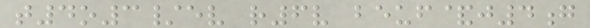t4o3/ev r6v beuf&j4g
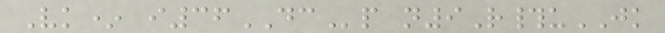Vk* i36DCp n9R#uJK
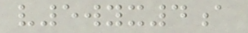v5wyx4a
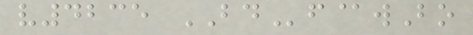v4235 BDf@wBo
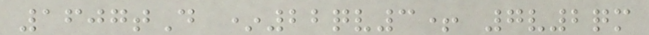1607tD *22qv3+ 7v2qm
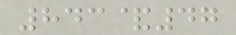843&47
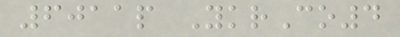6011p YkrCo4
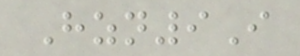Hzn9I
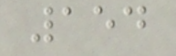154
